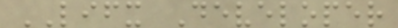LIFX Developer
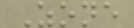Zone
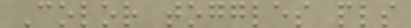Color toggles pls
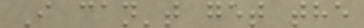I can't get the
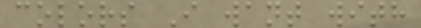colors I want with
